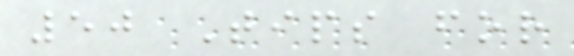50 Tips for
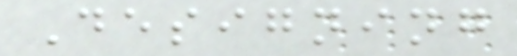Designing
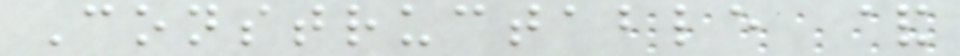Constructable &
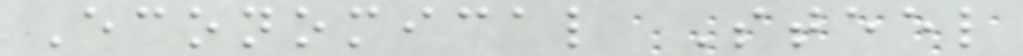Economical Steel
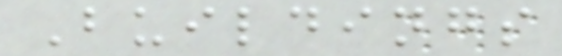Buildings
